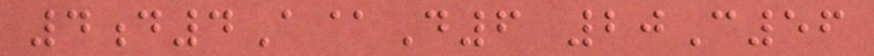4d4A@D6 20C56
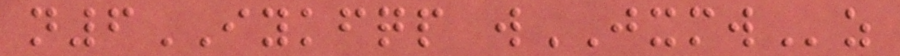n6IYKFQP wJXMWz
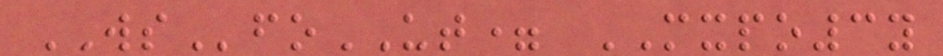WSfoUT= MXPO3y
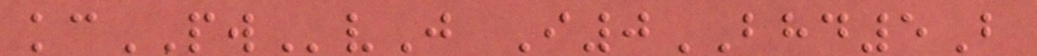kcPWvJ I0BHD5B
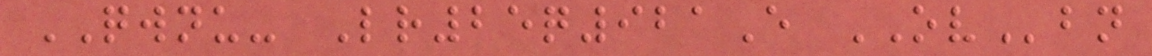QWNU- Lr25q921E OVbn
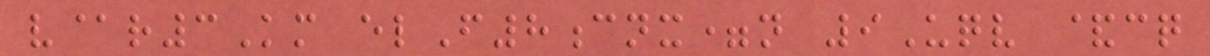v@r3Km elF8cnx=n 9Uqv &cq
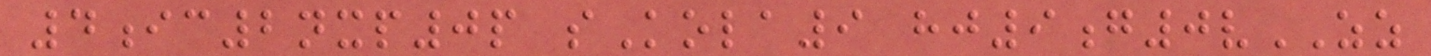4ic2nxp0p sKola9 hj9g0vZZ
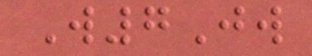W7Jw
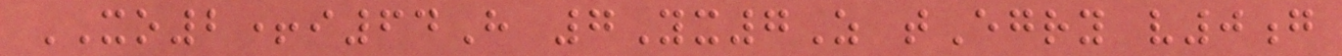XO2+i64H 7Yx7Z tEgry v0g
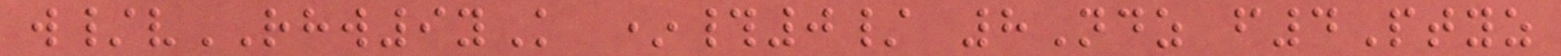w/vRHW9yK *#0/ 8Ndz f4Ptyz
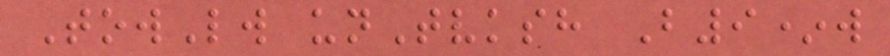TowLw unTvksh B9*w
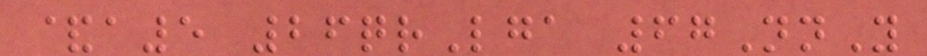&a5 26qrLga 67NnY
